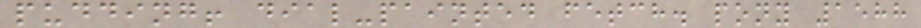pudding! dial-painted fetch. pony 1588
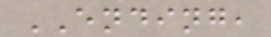ENDING,
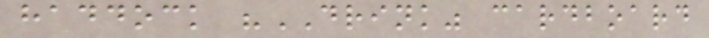haddock "DRINK" cardboard
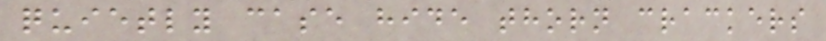quietly case hide thorn crackers
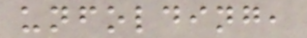unfolding,
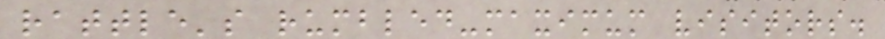rattle's rumbled-maximum visitors.
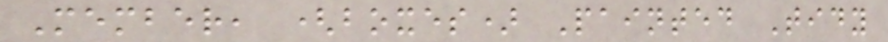Member, (boxes) Painted Tidy
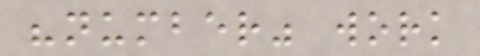"number" work
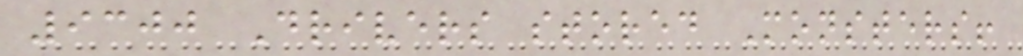9300 Drivers stored Monsters!
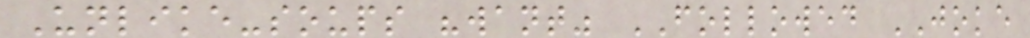Unlike-soups "want" FOLLOWED JOKE
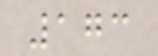173
